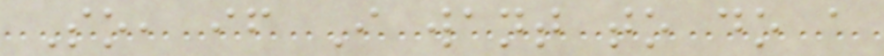So, if I want to do a
